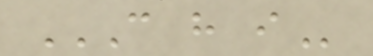C H I
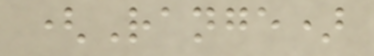(Range)
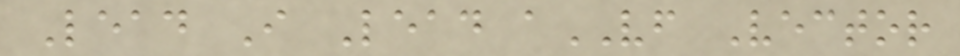Lead I Lead aVF Vector
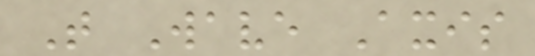T Wave Axis
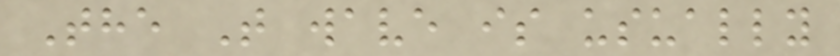The T wave is usually
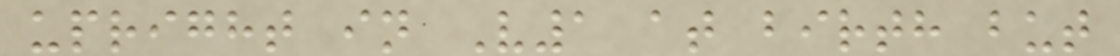upright in V1 at birth but
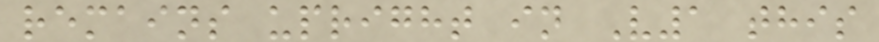remains upright in V1 this
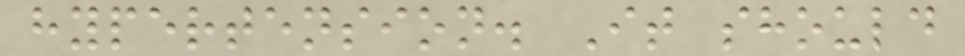hypertension. It should
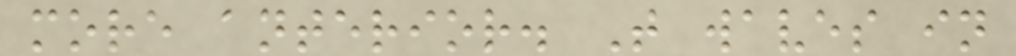more anterior. T waves in
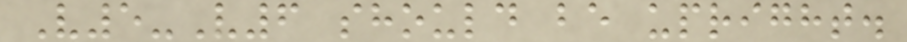V5-V6 should be upright.
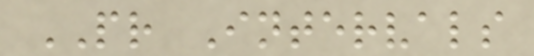PR Intervals
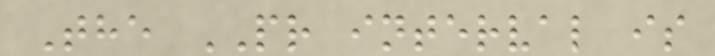The PR interval is
